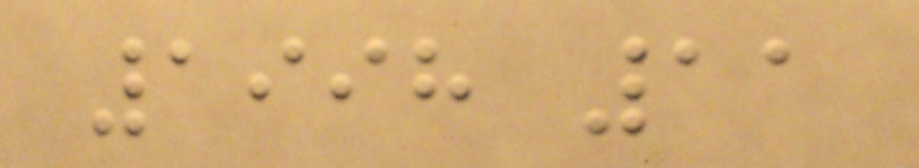1998 11
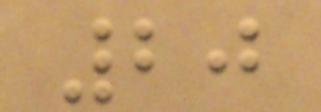20
